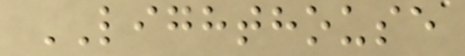LIGHTHOUSE
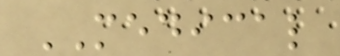MEDICAL
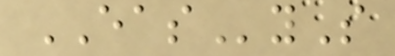EASyS
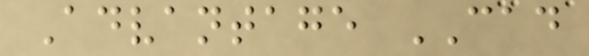Advantage CAD
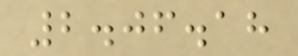2.06.18
